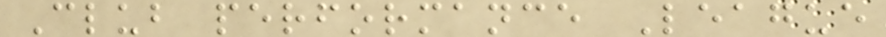Club performance League
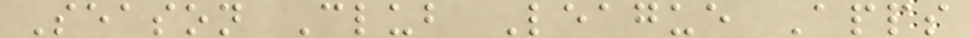Season Club League Apps
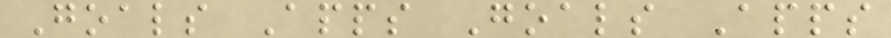Goals Apps Goals Apps
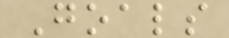Goals
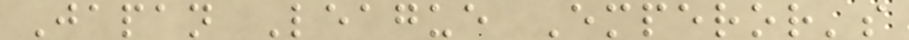Japan League Emperor's
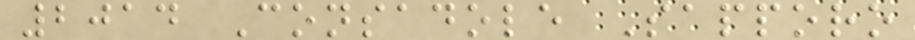2014 Consadole Sapporo
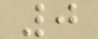0
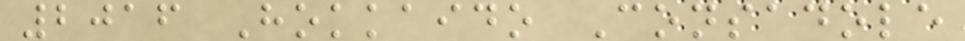2016 Hokkaido Consadole
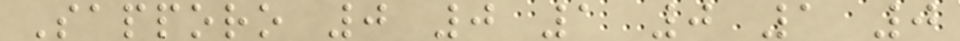Sapporo 0 0 1 0 1 0
